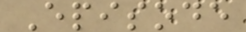Episode
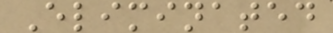Eliminated
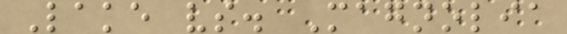Lake vs. Magnolia
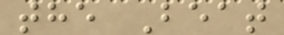the Beat
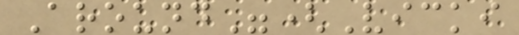Around"(Vicki
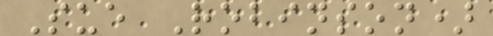Sue Robinson)
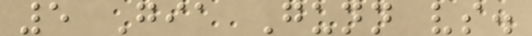5 Gia Gunn vs.
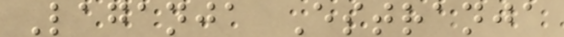Laganja Estranja
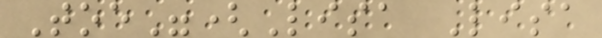Toe"(Lisa Lisa
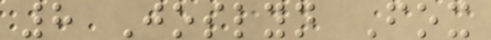8 Joslyn Fox
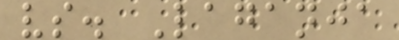vs. Laganja
